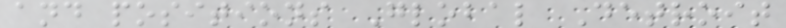and positions Global Detroit
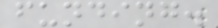funding.
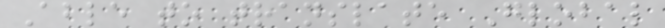Able to translate Global
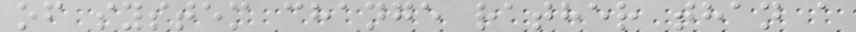of system change rather than a
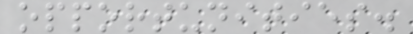opportunities.
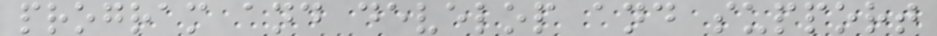program and develop and support
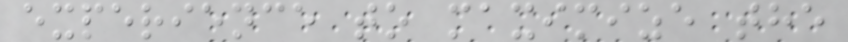experience to maximize the
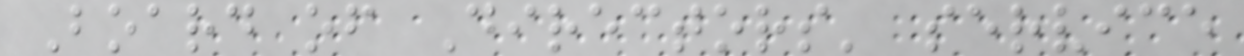Board of Directors' service
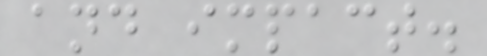and impact.
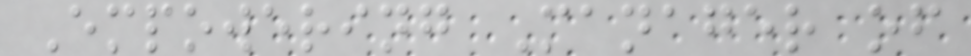Empowering Manager of
